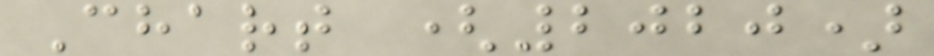Chart (2020)
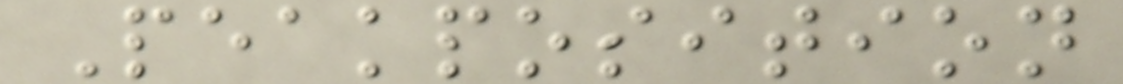Peakposition
